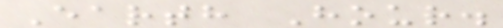Earth Hour.
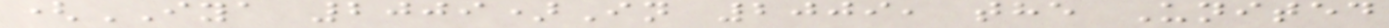(IYA 2009)In 2009, the United
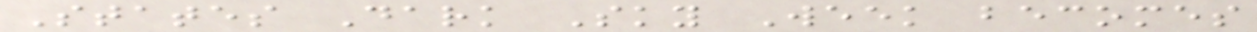States Dark Sky Week becomes
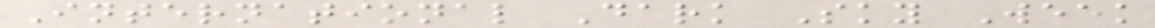International Dark Sky Week
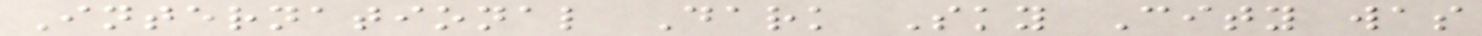International Dark Sky City was
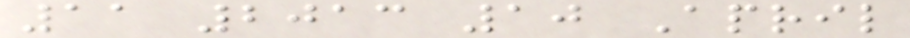11 2013 10 April
